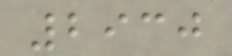2930
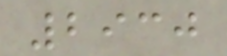2930
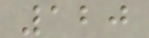120
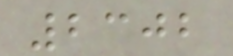2302
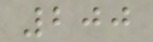200
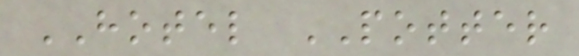HOTEL POTTER
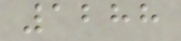1288
